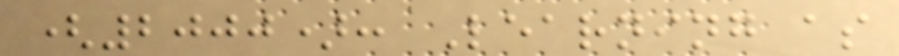(2000): Learning as
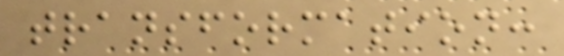transformation:
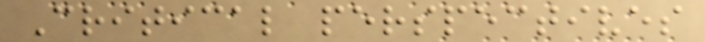Critical perspectives
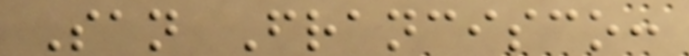San Francisco:
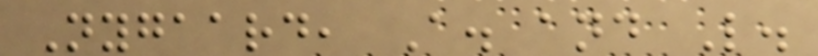Nygaard, A. and L.
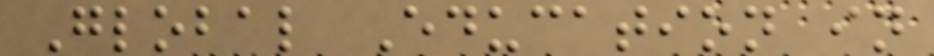Global Education in
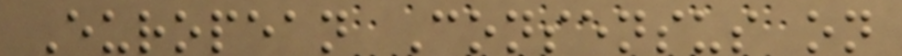European Consensus on
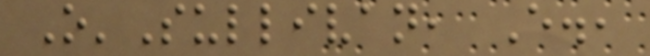O'Sullivan, E.,
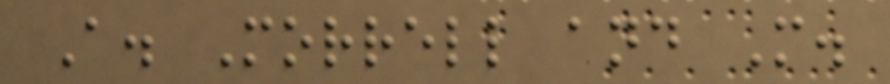A. Morrell and M.
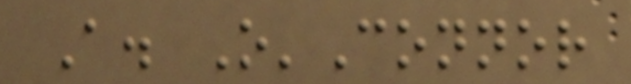A. O'Connor
